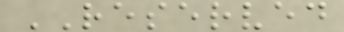RESERVED
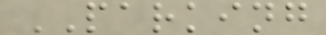PARKING
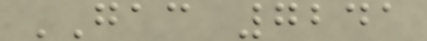GAC 7241
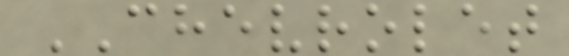CHEVROLET
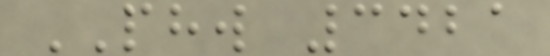PHW 3421
